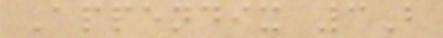Appendix 3B
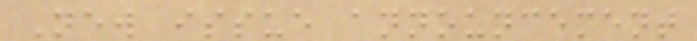New issue announcement
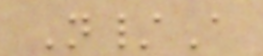N/A
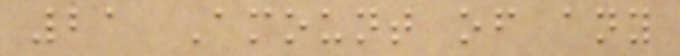21 Amount of any
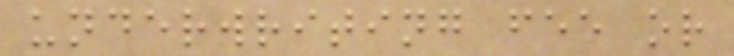underwriting fee or
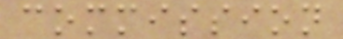commission
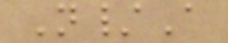N/A
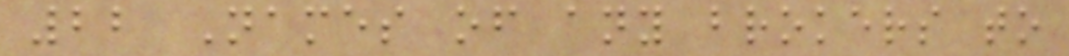22 Names of any brokers to
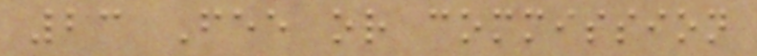23 Fee or commission
